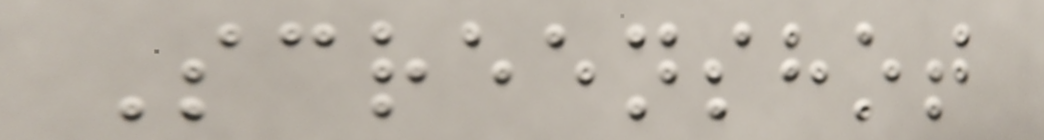Screenshot
